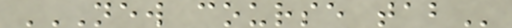NEW COURSE TAB
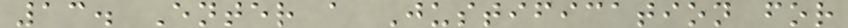13. Enter a Justification for
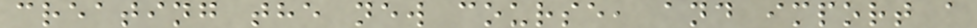creating the new course, and import a
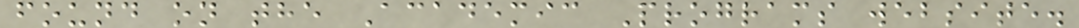found on the Academic Programs website.
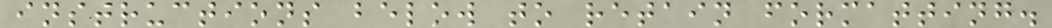instructions below to retain formatting.
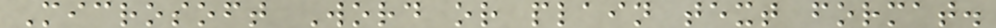Microsoft Word or plain text format.
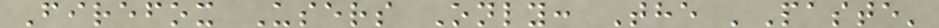Firefox Users Only: The 'Paste'
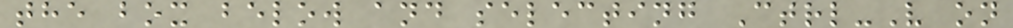the box below and selecting Ctrl-V on
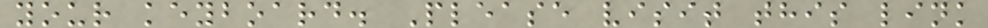your keyboard. Please visit this link
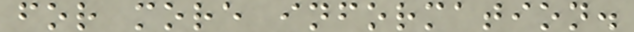for more information.
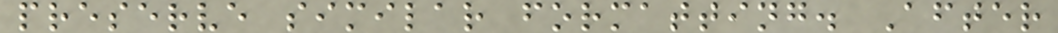preserve similar formatting. After
